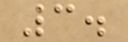3.
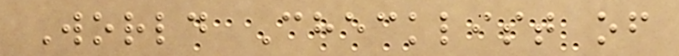World Checklist of
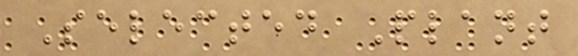Selected Plant
